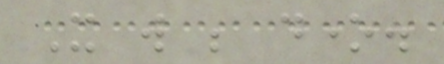It will be done.
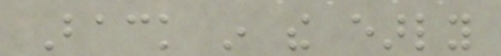Back in the early
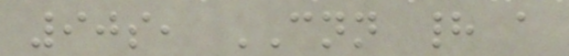90s, CNN had a
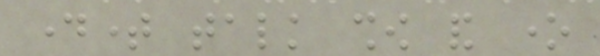daytime talk show and one
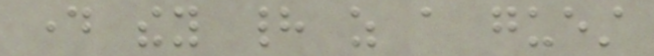day they had as a guest
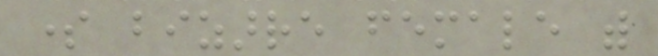some bizarre female with
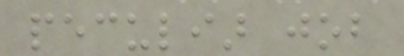peculiar job
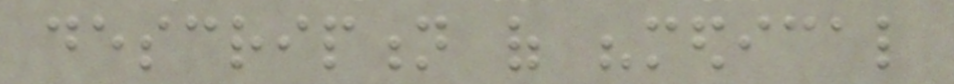description of "medical
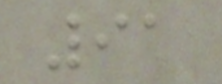91
